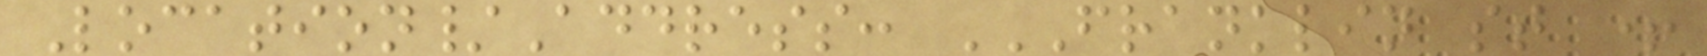Location/Address: FRANKLIN ST +
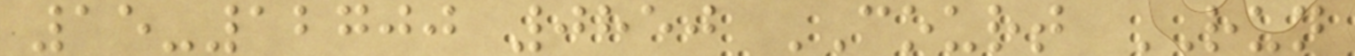15-12700 0850 COURT RUN
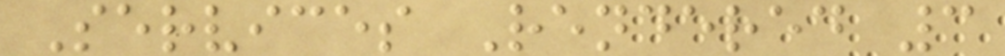Services Rendered 3
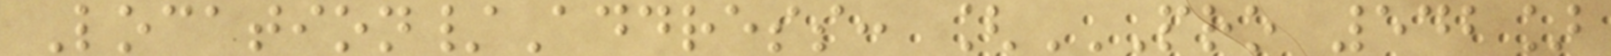Location/Address: [PRO 542]
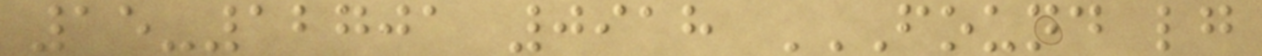15-12701 0918 FOUND LG
